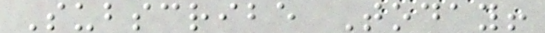Subscribe Today!
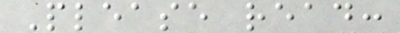Please read:
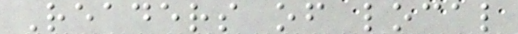Readers of local
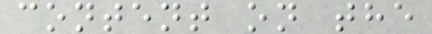content on the
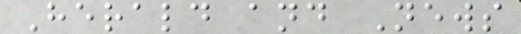Herald and News
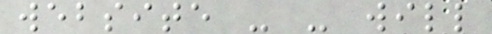website - - will
